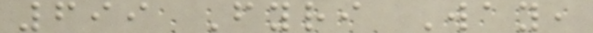699 Fyri Way,
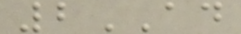2AD
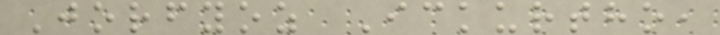Jorfyoz Ickurtho,
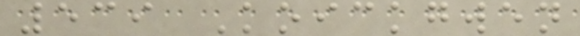539 Koickgwen
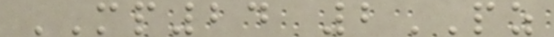MP24 2PZ
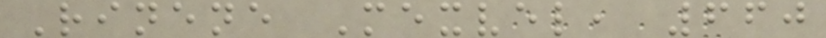Rinene Mexvel, 660
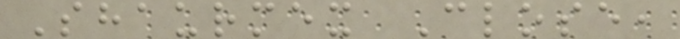Shaurmex Close,
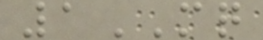1MQ
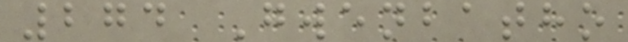274 Gwenbatho
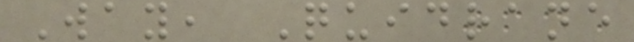Way, Quidrane
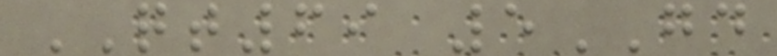QT69 5GD
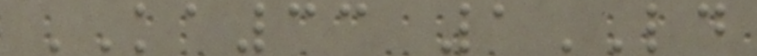KA33 1LD
